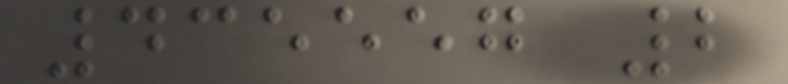435557 2
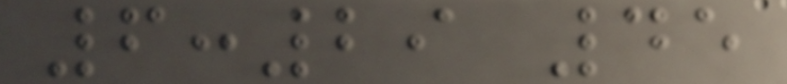6:29 45
